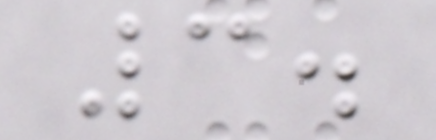3.
